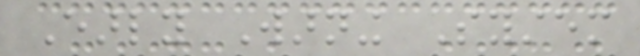Early Warning System
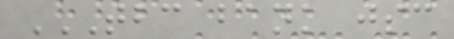TBC BANK JSC
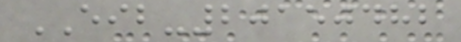EIB-20150482
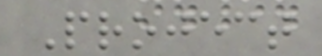Project
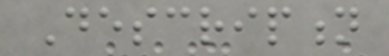Description
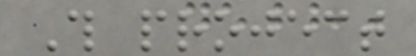This project
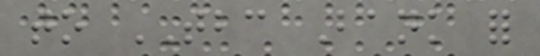to TBC Bank for
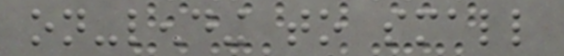on-lending to small
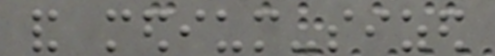and medium-sized
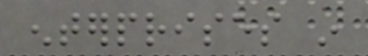enterprises in
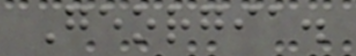Georgia.
